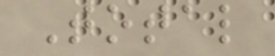Total
